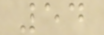54
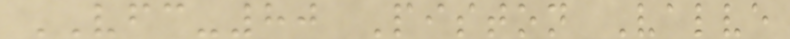VFC-80 Piston Valve
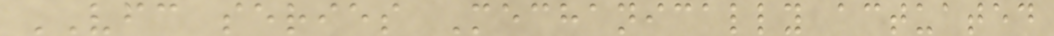VFC series Mechanically actuated
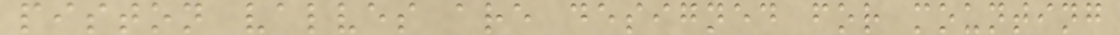piston valves are designed for mounting
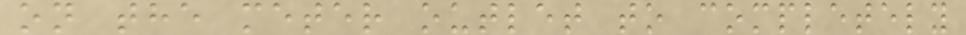on the meter outlet to completely
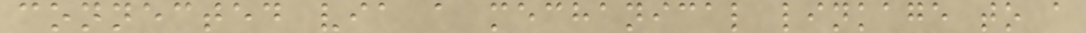connected via a mechanical linkage to a
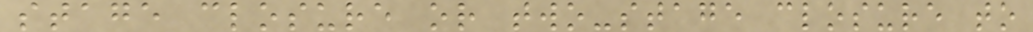stage closure or two-stage closure to
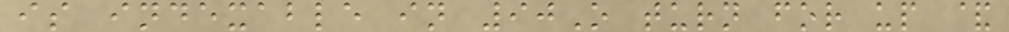is indexable in 90O turn for up &
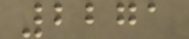2271
